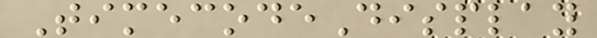TimecodeDisplay
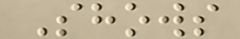Shows
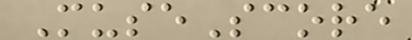MuseScore
